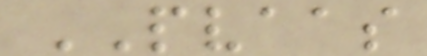PVAAS
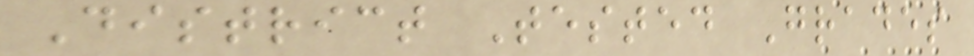District Tested Grades
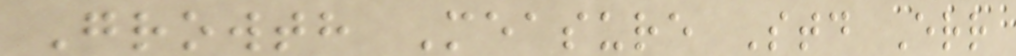Growth Measure Std Err
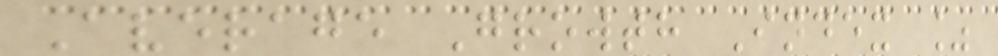Average Growth Index %
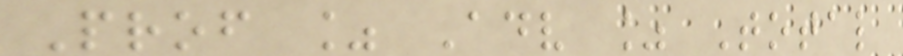Prof % Adv % Total
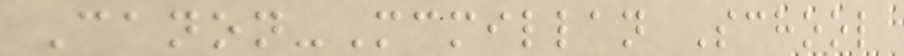Canon-Mcmillan School
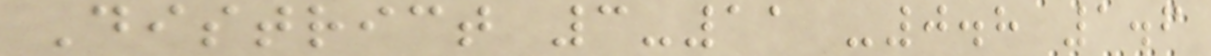District 3-11 -0.8 1.6
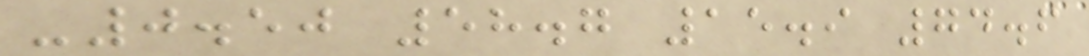-0.50 58.7 15.9 74.6
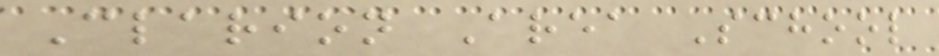Clarion Area School
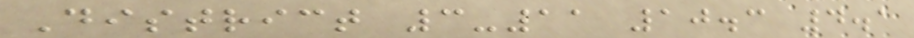District 3-11 10.3 4.1
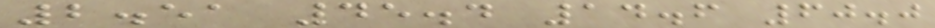2.51 45.4 14.6 60.0
